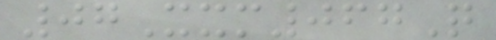07Xxm067Q
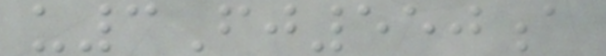u3Fj550a
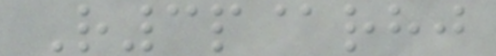R3p@rhj
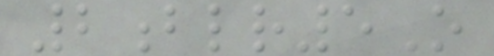2blr5O
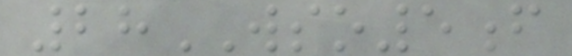28WSO5f
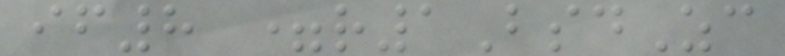if8 =r1BsdZc
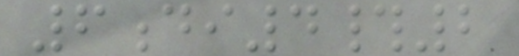6di4#2
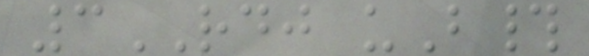3RDJ uB#
